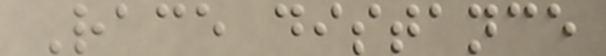Race distance
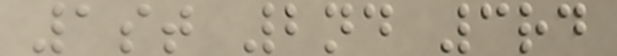1st 2nd 3rd
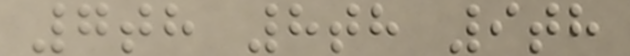7th 8th 9th
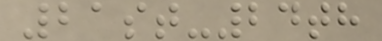21st-24th
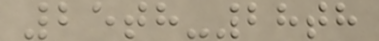25th-28th
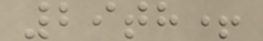29th+
